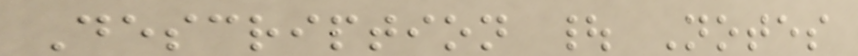Description | Notes
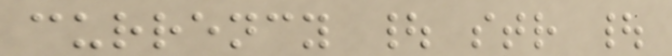currency | str |
